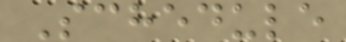Schedule
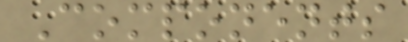Components
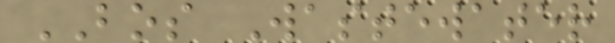BOS Wastewater
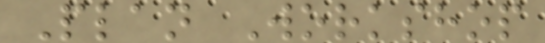Plan Workshop
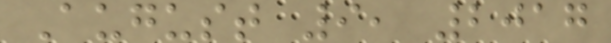August 9, 2017
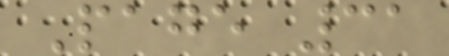Page 31
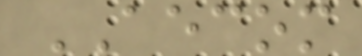AECOM
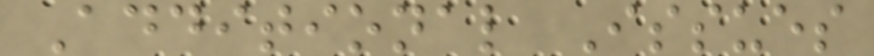Additional Issues
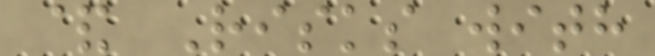& Risks with
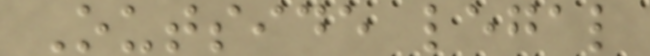Outside legal
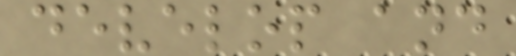develop and
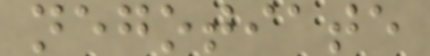negotiate
